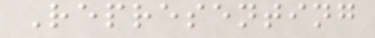Representing
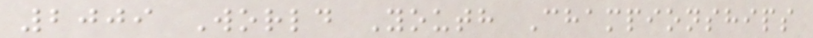2009 World Youth Championships
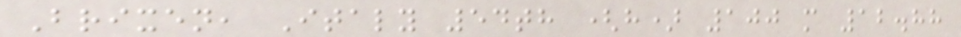Brixen, Italy 54th (h) 100 m 12.88
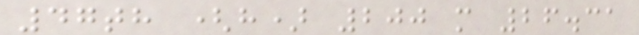47th (h) 200 m 26.31
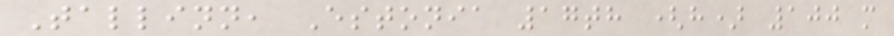Tallinn, Estonia 17th (h) 100 m
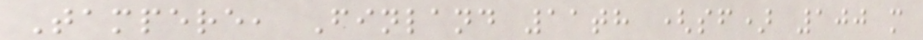Tampere, Finland 11th (sf) 100 m
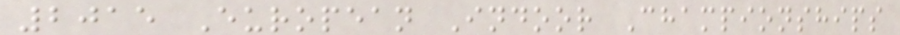2015 European Indoor Championships
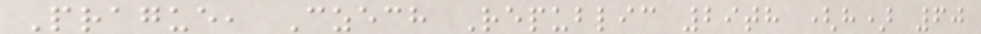Prague, Czech Republic 29th (h) 60
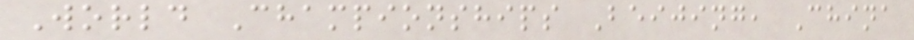World Championships Beijing, China
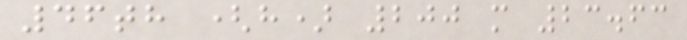46th (h) 200 m 23.63
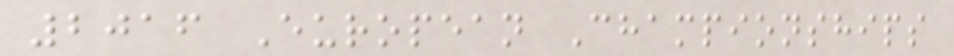2016 European Championships
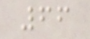66
